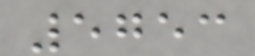5753
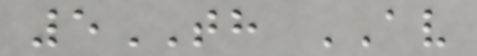5TH AV
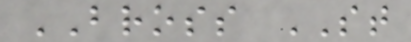BROSS ST
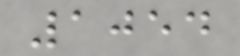1054
